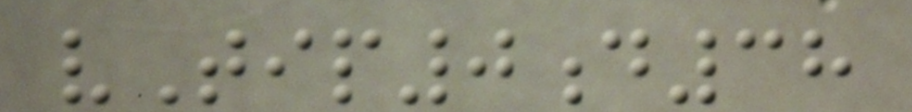vTip0d38
